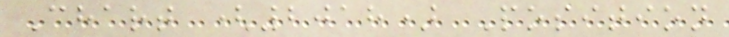Chart (2018) Position
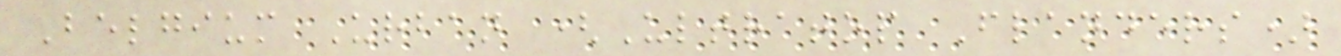Belgium Urban (Ultratop Flanders)
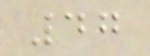47
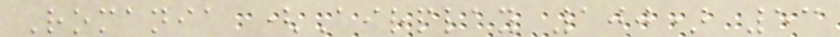Romania (Airplay 100) 53
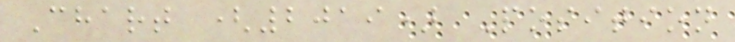Chart (2019) Position
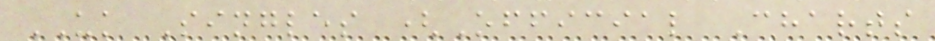UK Singles (Official Charts
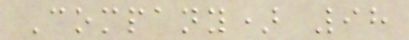Company) 98
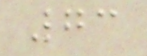73
